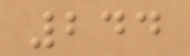244
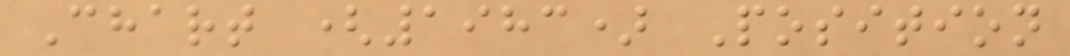Chart (1983) Position
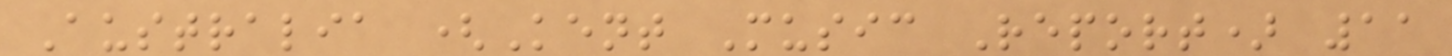Australia (Kent Music Report) 11
